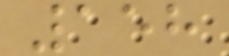158
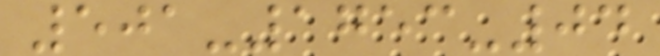501-1753-04
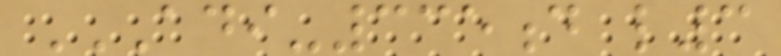ADI-335D L3
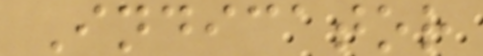Indicator
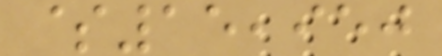$15,950
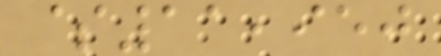$11,950
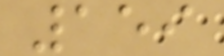159
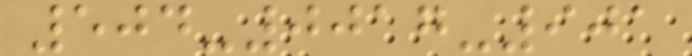504-0017-901
